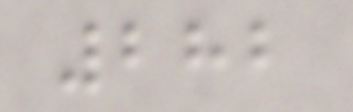282
